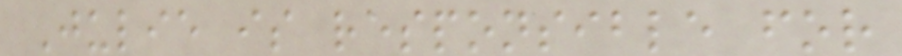Julie is responsible for
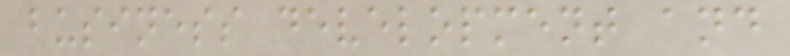business development and
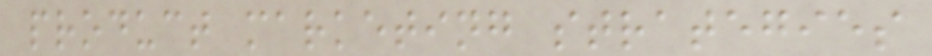product marketing strategies
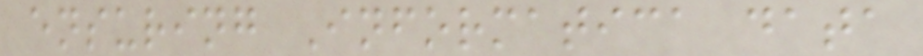ensuring Informatica data
